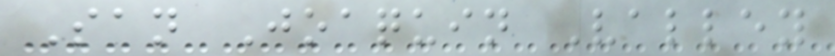San Joaquin Valley
